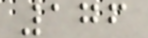176
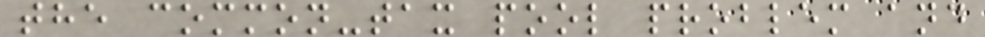the common-tax pool problem and
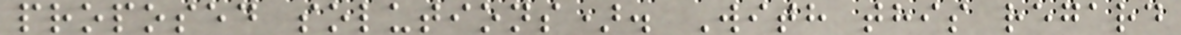proposed solutions). With this regard
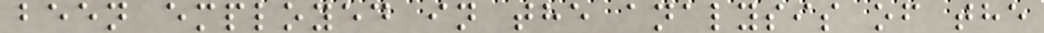been employed in the analysis of the
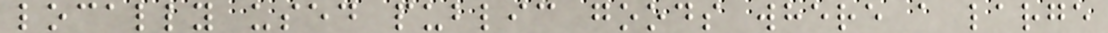locally used public goods where a large
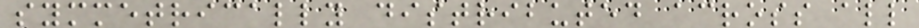symmetrically distributed across all
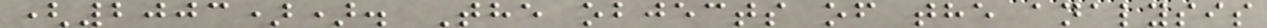(2003)). The objects of the analysis
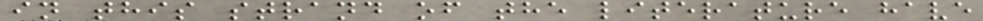in this strand of the literature have
